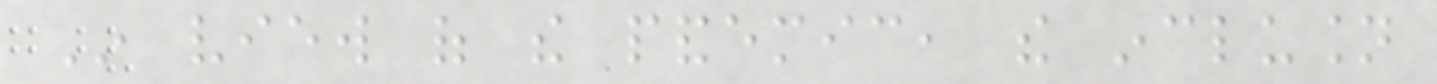In view of the pandemic, the inclusion
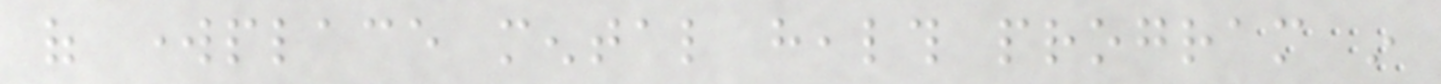of workplace mental health program in
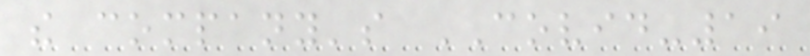the company's COVID-19
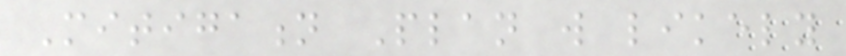Mitigation Plan will likely
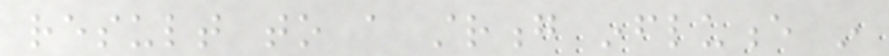result to a strong influence in
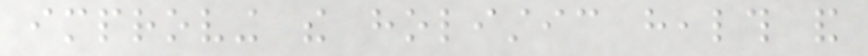improving the holistic health and
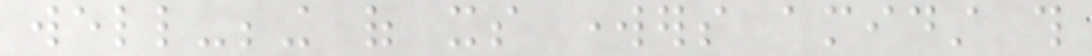well-being of its workers amidst this
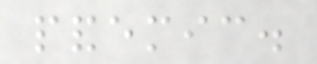pandemic.
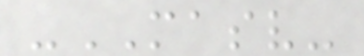-MASV-
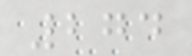274
